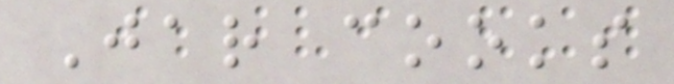Jar cooks
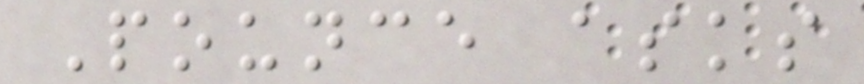Pounce asks
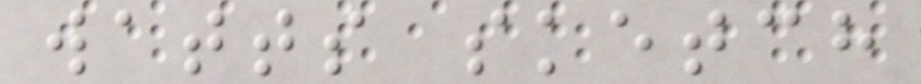watts sketch
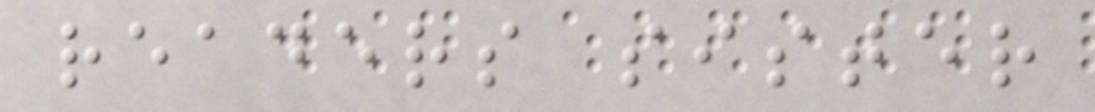readers sister
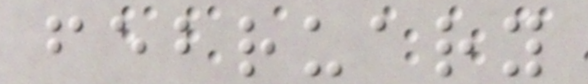february
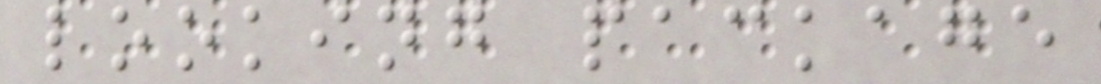looking package
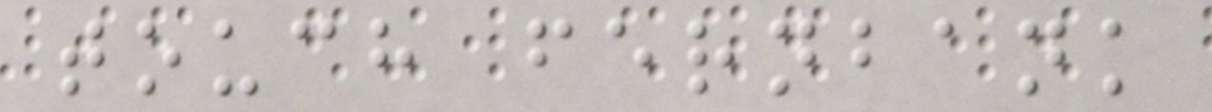touch fernbank
